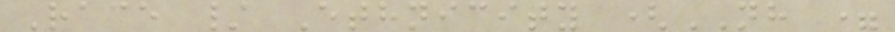Race / Ethnicity (NH =
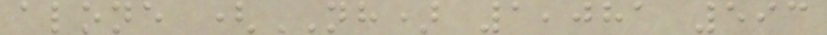alone (NH) 1,081 593
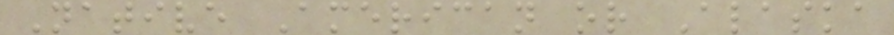Native American or Alaska
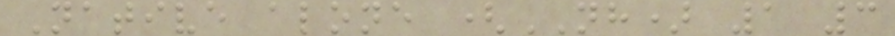Native alone (NH) 1 3
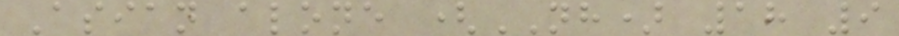Asian alone (NH) 18 9
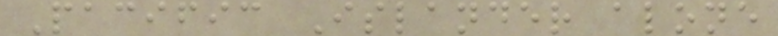Pacific Islander alone
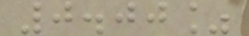0.00%
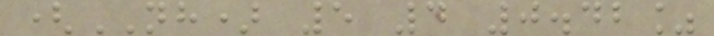(NH) 5 4 0.42%
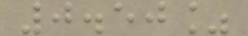0.50%
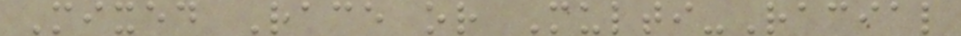Mixed Race or Multi-Racial
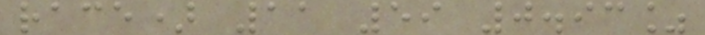race) 11 59 0.93%
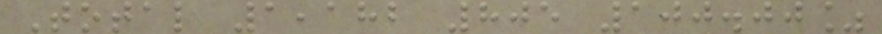Total 1,182 805 100.00%
